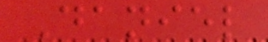Daniel
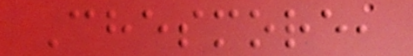Chesmore,
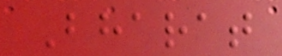Bharat
